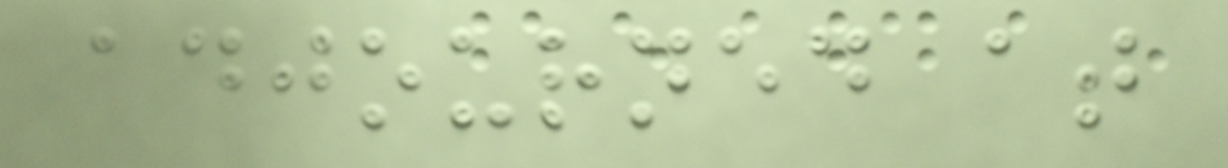adjourned at
